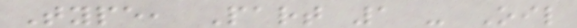Type, Part 1 - Oil
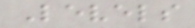Levels
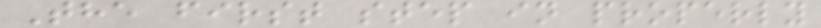The first step in properly
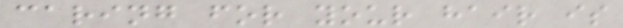caring for your hair is
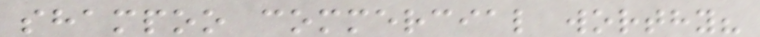shampoo commercial worthy?
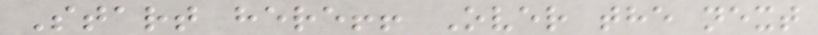Start here!! Over the next
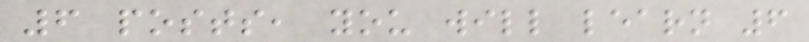6 posts, you will learn 6
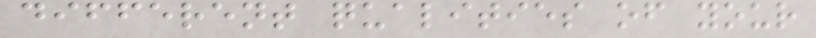different qualities of your
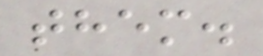them.
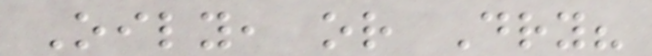Oily, or Dry?
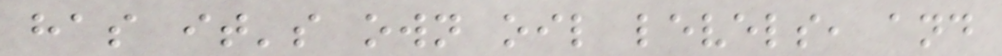has it's own oil levels, and
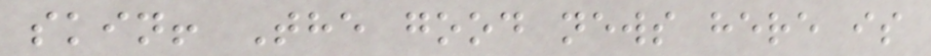skin! The good news here is
